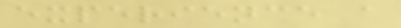experience a
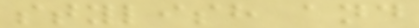stylish and
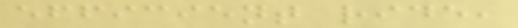efficient ride,
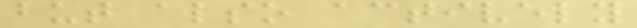but also actively
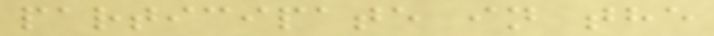participate in the
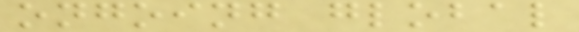ongoing global
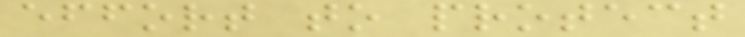effort to protect
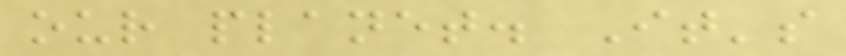our planet. It's
